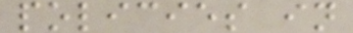policies in
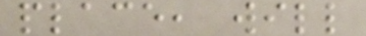place, will
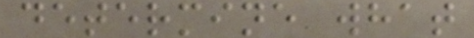determine what
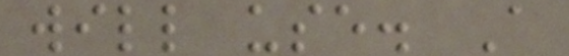will use. A
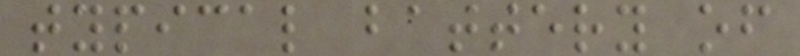typical battery of
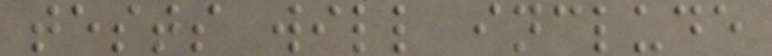tests will include
